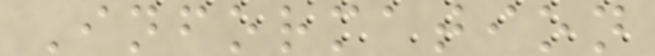Information
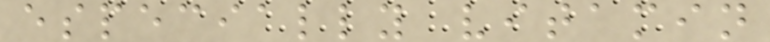especially vitamin
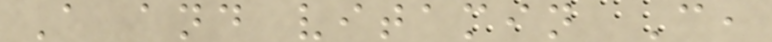A and vitamin C,
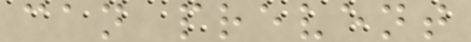can prevent
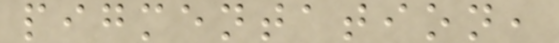pigmentation,
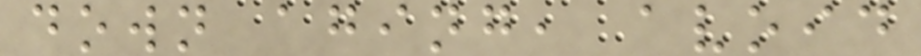down aging, avoid
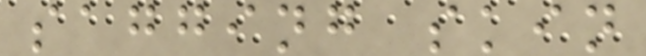sagging skin
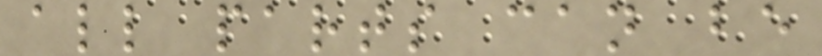all parts can be
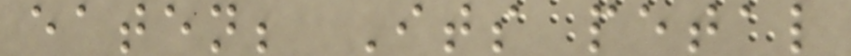eaten; Its petal
